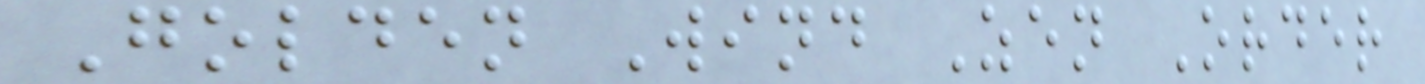Golden Wind Zen Order
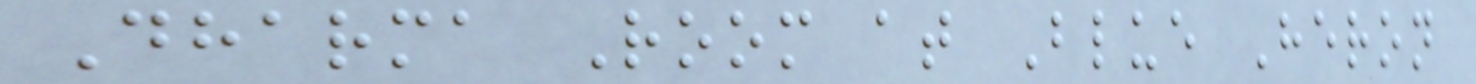Dharma Room at Blue Heron
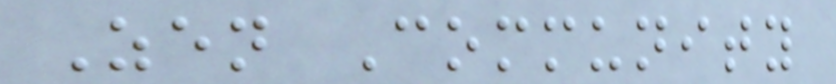Zen Community
